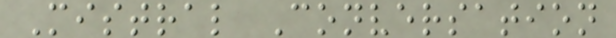Mistral Conversation
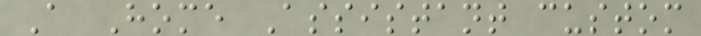A Home Assistant custom
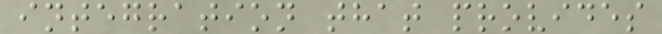integration that provides
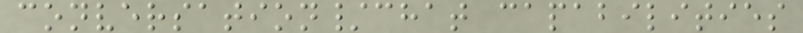conversation/chat capabilities
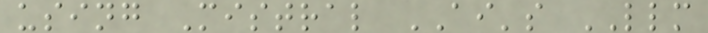using Mistral AI's LLM
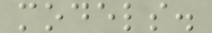models.
